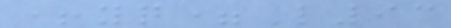+yq=L93
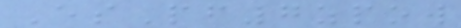EsPf7zpow
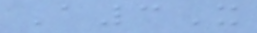A3X
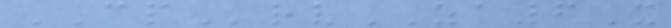CPrvZA6X
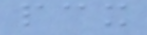pcx
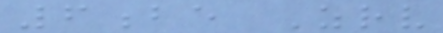6be Zrv
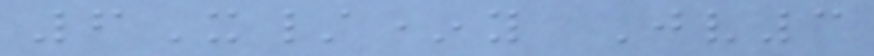6X/*y Jv3
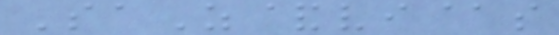SaZ&vi@s
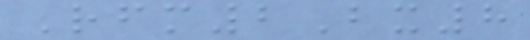Rfm2Bx8
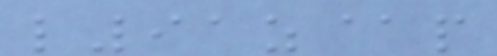l91z@p
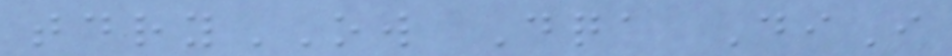tdryOW Dqa DiI
